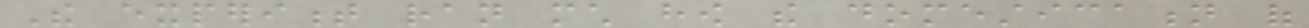The experiment ran much how the domestication of
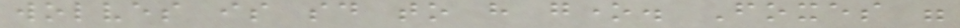wolves is said to have gone. Foxes were
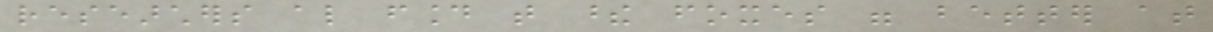researchers also found that these foxes were better at
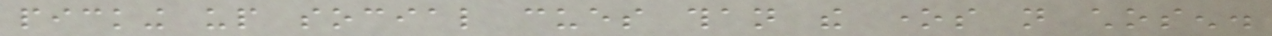picking up social cues than the ones not chosen.
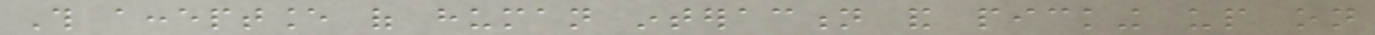This acceptance of human interaction and picking up on
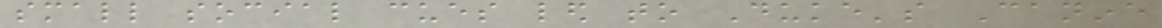small social cues led to Duke's Canine
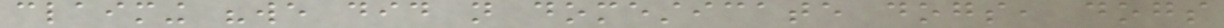claiming "we did not domesticate dogs, dogs
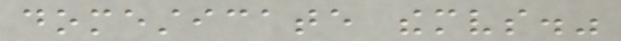domesticate themselves."
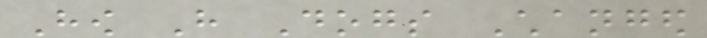How Have Dogs Changed
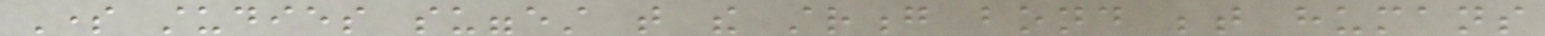Some studies suggest that the strong bond between humans
